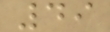49
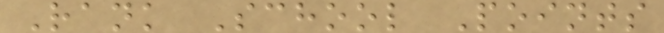Rank School Points
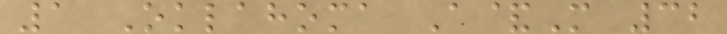1 Oklahoma A&M 32
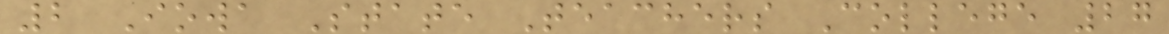2 Iowa State Teachers College 27
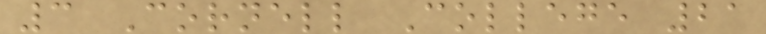3 Cornell College 21
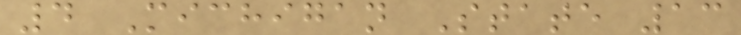4 Michigan State 13
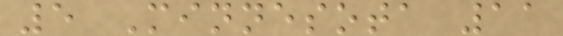5 Minnesota 11
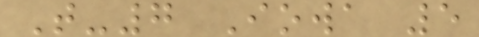T-7 Iowa 5
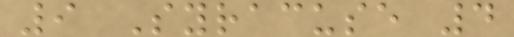9 Syracuse 4
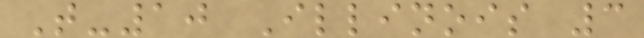T-10 Illinois 3
